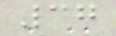37
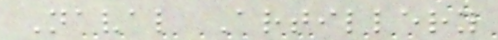Naval Artillery
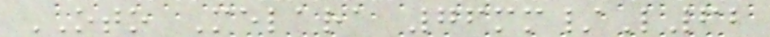OTO Melara 76mm/L62
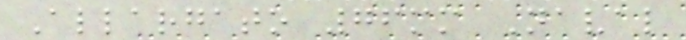Allargato 76mm Naval
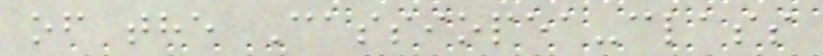of the Cassiopea-class
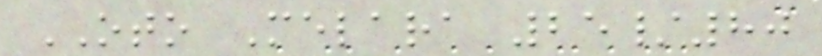OTO Melara 25/80
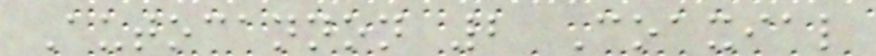Autocannon 2 Coaxial
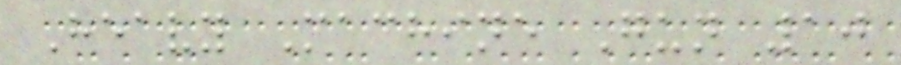Heavy Machine Gun 10
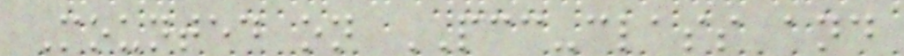Mounted on PCC-class and
